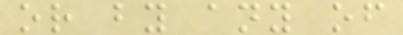or by any of
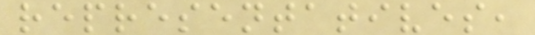representatives,
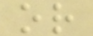or
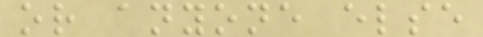or anyone else
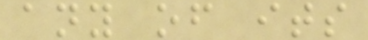any of its
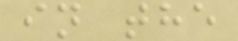in the
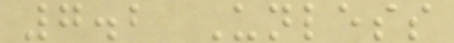7.2 Unless
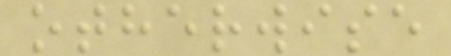otherwise
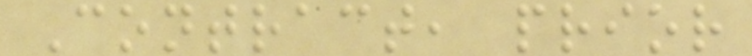Contract, prior
